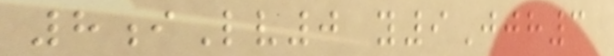8iLv0 y9Jjh3
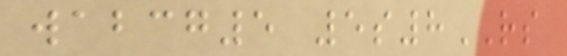wabcg5 5s8RS
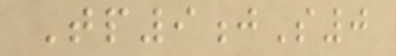Tp9jS0
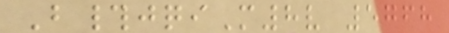B#jqiM8v 5768
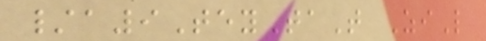/a9TeyTaT ZiL
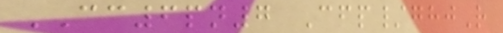CC6pn7 Cfp/ghjR
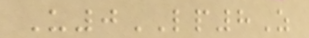U0LP8Z
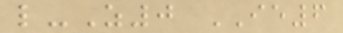l-Z0 IE6
